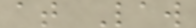at Law
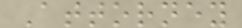Attorney
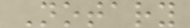Notary
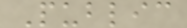Public
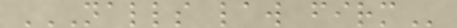NALLS LAW FIRM
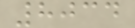8034
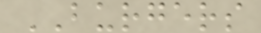BURGERS
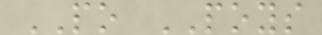PO POYS
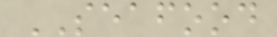SEAFOOD
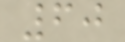60
